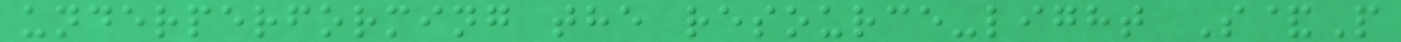underperforming the resource-light S&P
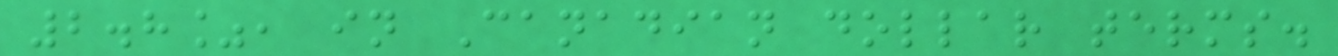2.8%, in Canadian dollar terms.
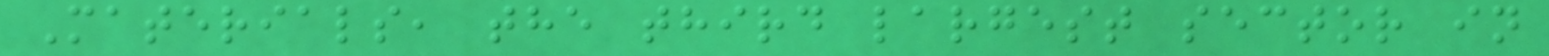Materials, the third largest sector in
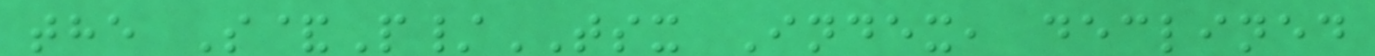the S&P/TSX Index, declined
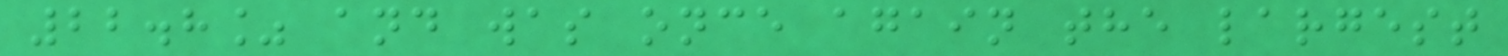22.8% and was once again the largest
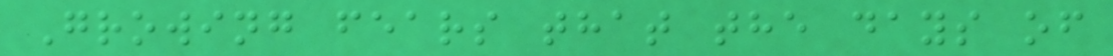Growing fears that the days of
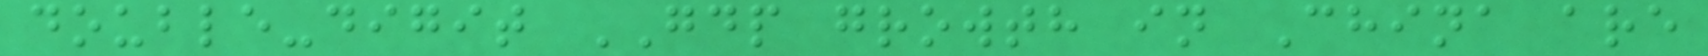double-digit GDP growth in China are
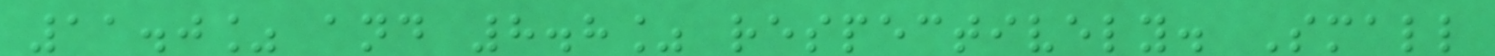11.0% and 8.8% respectively. Small
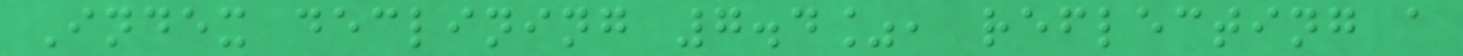Index declining 7.4%, reflecting a
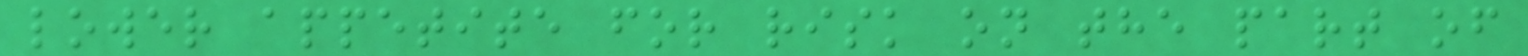lower appetite for risk on the part of
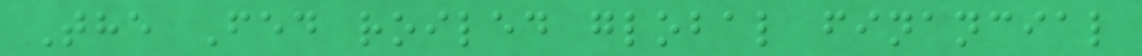The Fed roiled global financial
